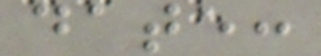date:
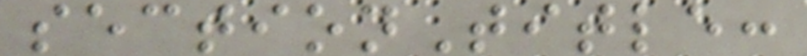sectionTitle:
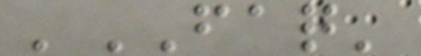'FAQ'
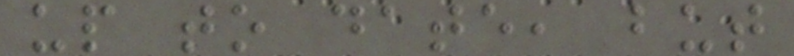up to date, but
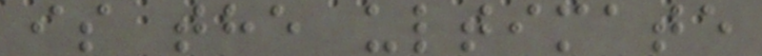is the ultimate
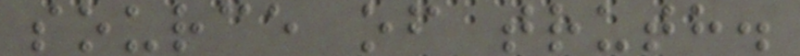source of truth.
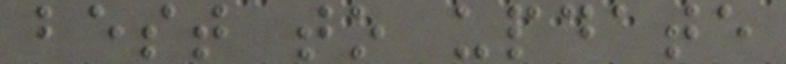best to update
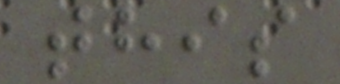this
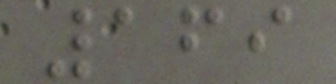169
